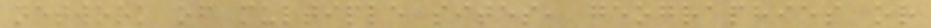network of multiple sites, geographies or
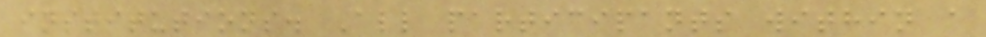institutions. All participants within a
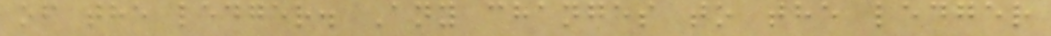of the ledger. Any changes to the ledger
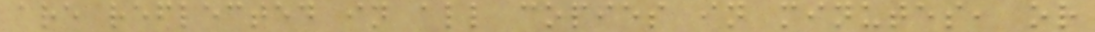are reflected in all copies in minutes, or
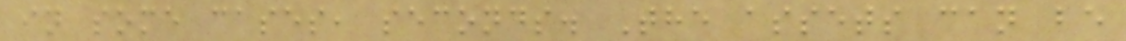in some cases, seconds. The assets can be
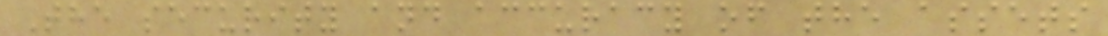The security and accuracy of the assets
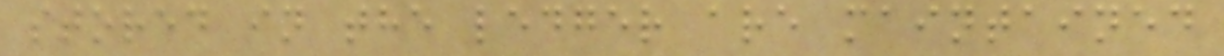stored in the ledger are maintained
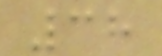38
